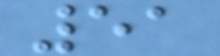51
